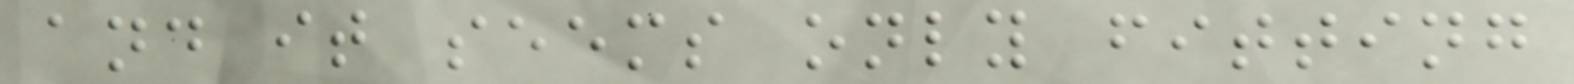and it seems only fitting
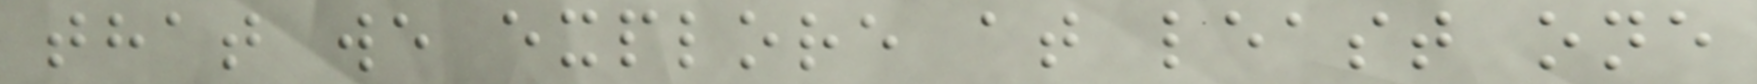that we explore at least one
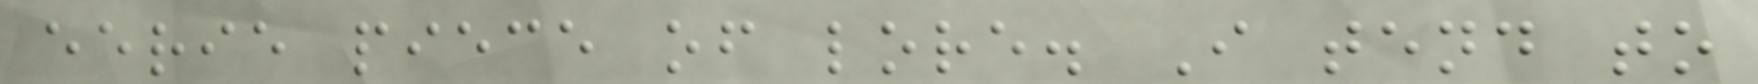eerie piece of lore. I tend to
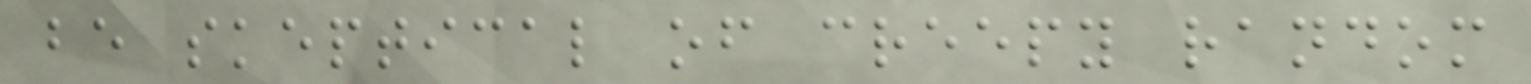be skeptical of creepy random
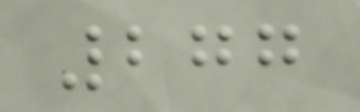277
